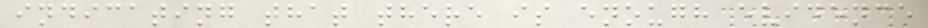indicating that there is enough evidence
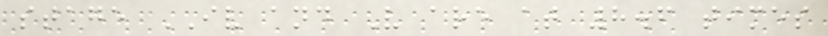stage IV and V are at 8.6 times
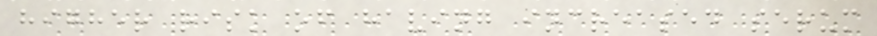higher risk of having increased serum
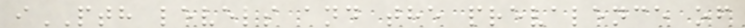iPTH levels and the prevalence of
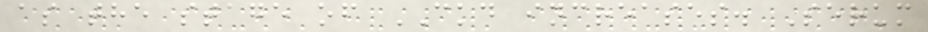as the stage of CKD increases. Serum
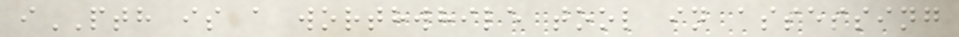iPTH is a worthwhile tool in assessing
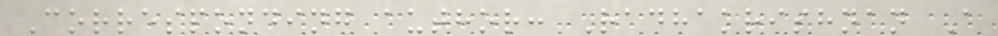Corresponding author: Radhakrishnan A
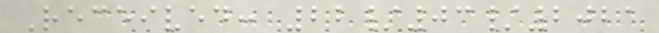Received: 22/03/2021
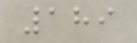189
